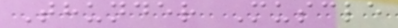Thunder Muscle
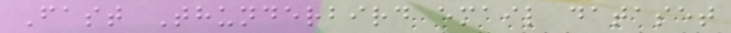Fast Thunderbird email dataset
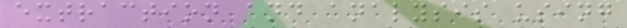extraction and analysis using
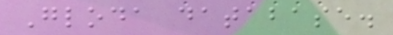Gloda database.
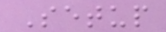Setup
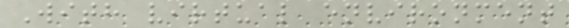With virtual environment
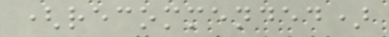(recommended)
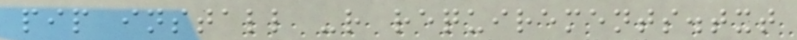pip install -r requirements.txt
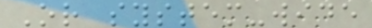Or system-wide
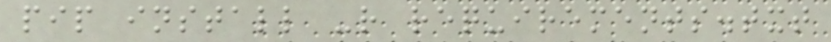pip install -r requirements.txt
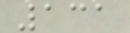131
